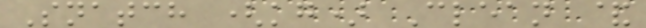Snatch (kg) Clean &
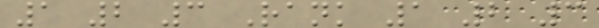1 2 3 Rank 1 2 3
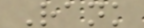Rank
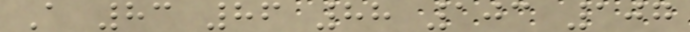A 83 86 88 103 107
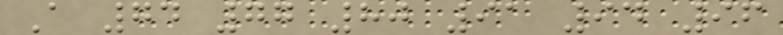A 74 77 80 91 94 96
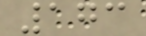173
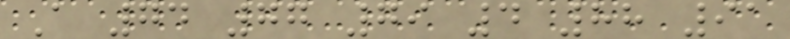A 74 77 79 4 88 91
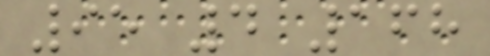95 4 168
